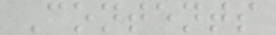Contents
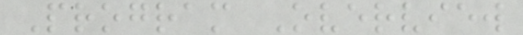Program Overview
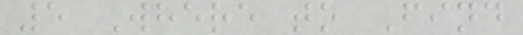5 Where to Find
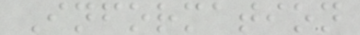Information
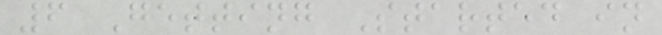6 Getting Started in
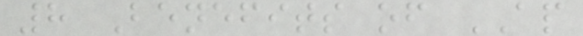8 Benefits of AP
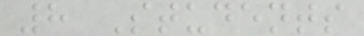8 Students
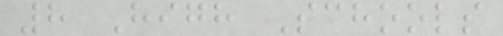8 High Schools
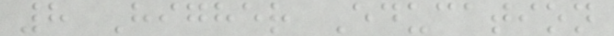8 Higher Education
